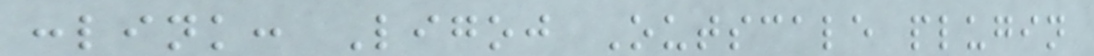:link: Ligoj Outscale plugin
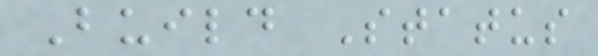Build Status
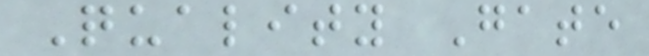Quality Gate
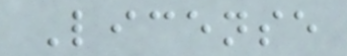License
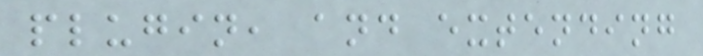plugin, and extending
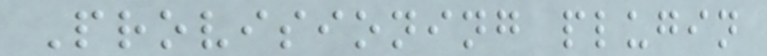Provisioning plugin
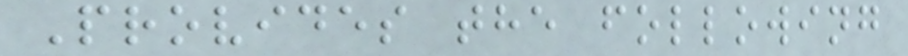Provides the following
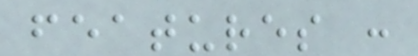features :
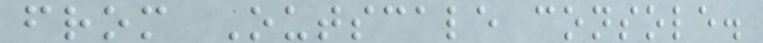from Outscale console.
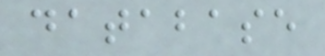database
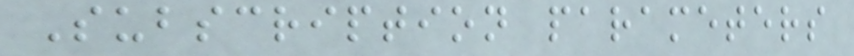Subscription parameters
